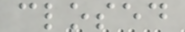closed
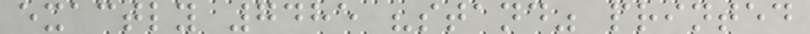exactly 7485 "stand" printed
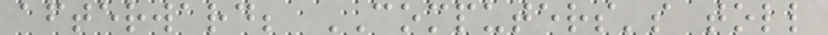afterward; COMPUTERS's toll
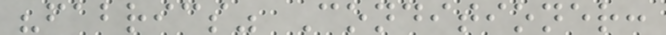"fabrics" Conditioner:
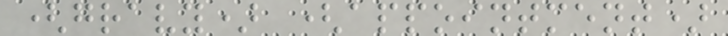(gravy) (appointment)
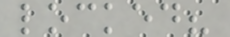locked?
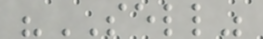"SELL"
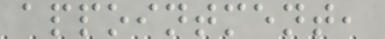appointment,
